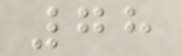78
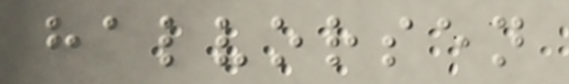halvorsen
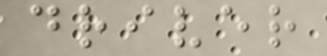driver
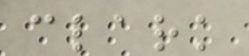clark
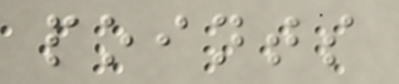points
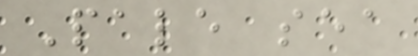Pale sea
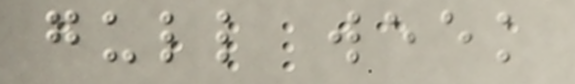gull week
